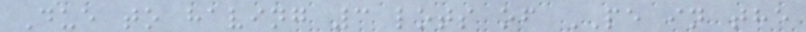Due to having 3 lots of PE in the
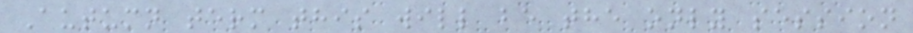Autumn term this will be the only session
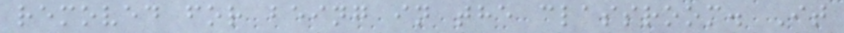removed for being in the classroom. It
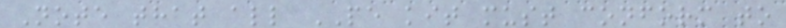Note that all PE kit must conform to
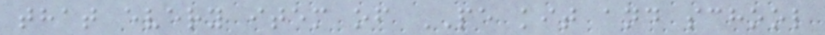that every item of PE kit and school
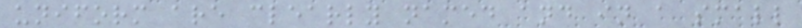uniform are clearly named and in a small
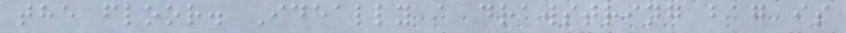the floor. Ideally a drawstring bag is
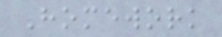Homework
